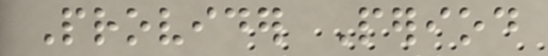Provider Period
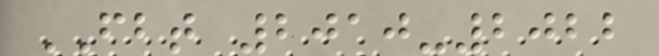FBT 2010-2022
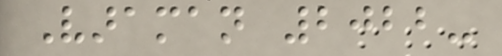Varaman 2022-
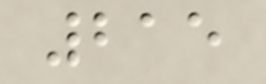215
